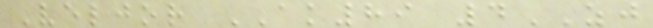Veljor AK89 4ZJ
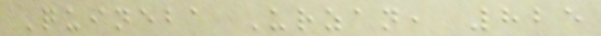Quineba Urzan, 825
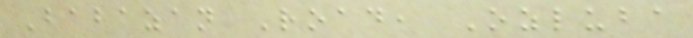Babazan Road, Ozluba
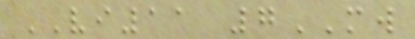VI11 7MW
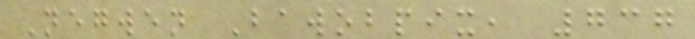Negwen Bawobpix, 737
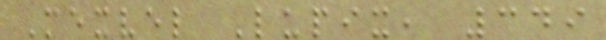Mexvel Lupix, 349
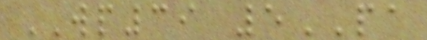WP39 5PA
